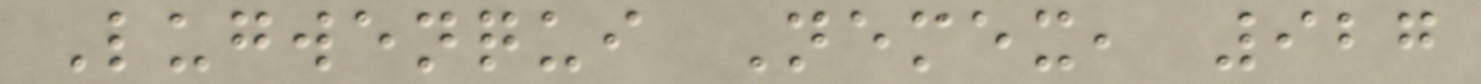Lugwenqui Nemex, 927
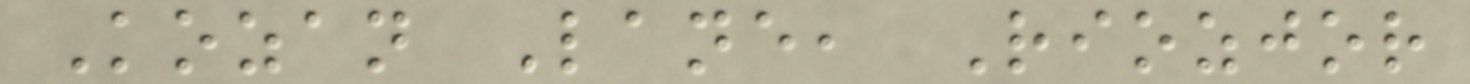Kozan Lane, Riozjor
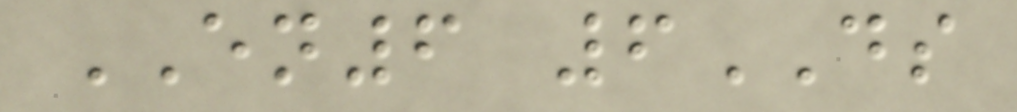EN6 6DS
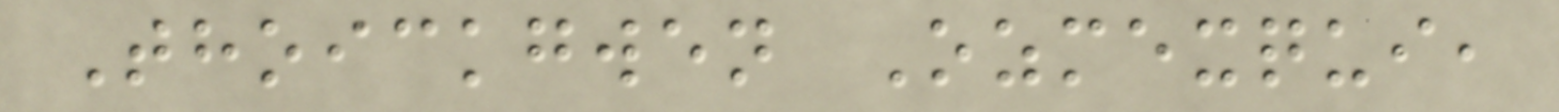Thoickgwen Ozmexqui,
